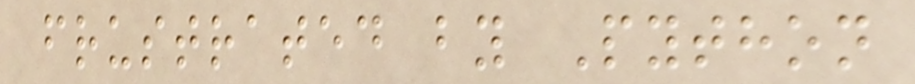frustrated by Python
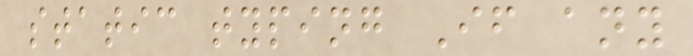static typing If any
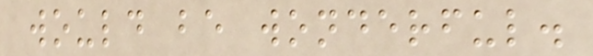would be wonderful.
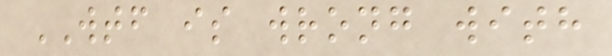WTF is wrong with
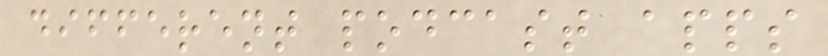different podcast apps
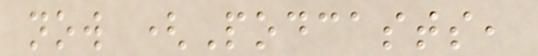now (Podcasts,
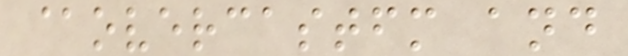@overcastfm and
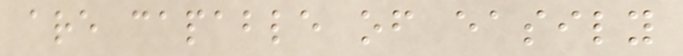are capable of easily
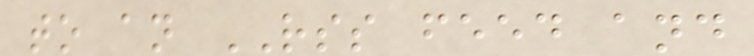to an RSS feed and
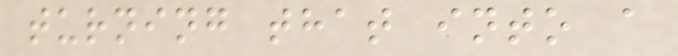turning that into a
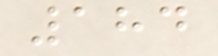184
